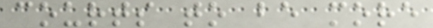courts to be more
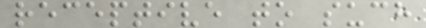receptive to such
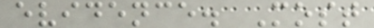evidence. Most
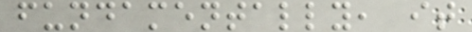fundamentally, it
